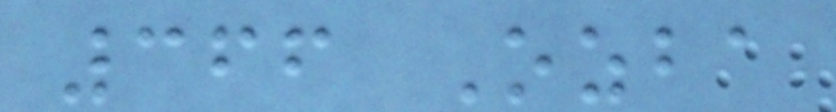366 Ozba
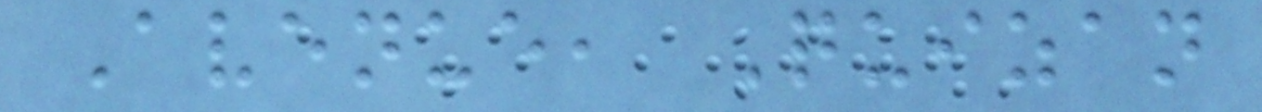Avenue, Quizan
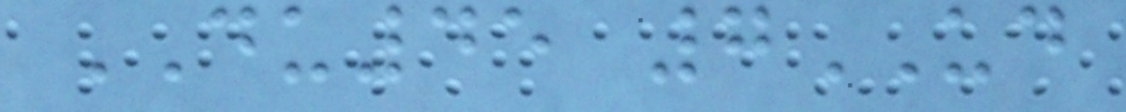DU45 7UD
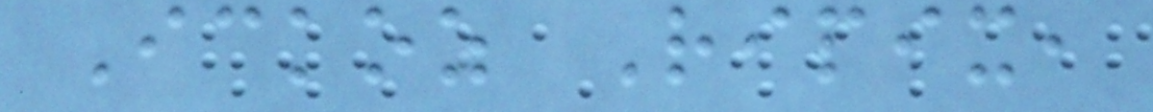Ickoz Ripix,
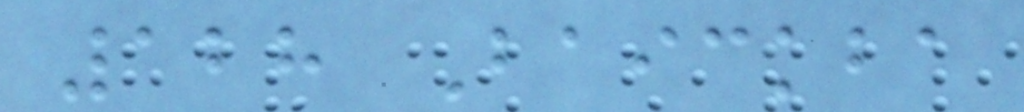128 Baickba
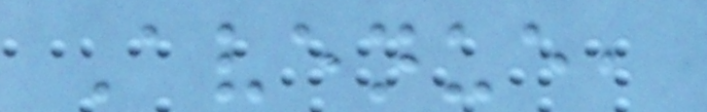Avenue,
